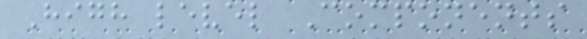High level Components
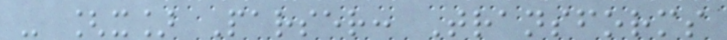- [x] Parser: Transforms
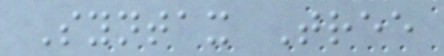Syntax Tree
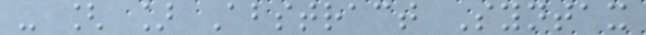- [ ] Abstract Syntax
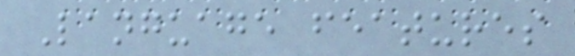Language features
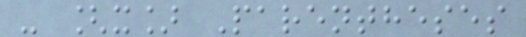- [x] Parentheses
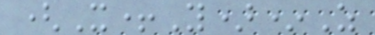(X+Y)*Z
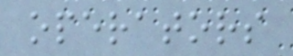operators
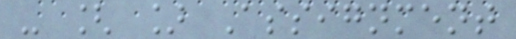- [ ] Assignment
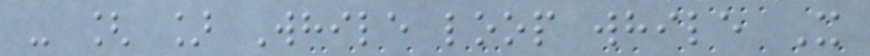- [ ] While loop while X
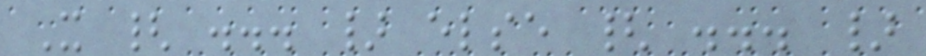X { ... } else { ... }
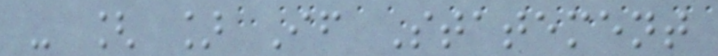- [ ] If Statement
